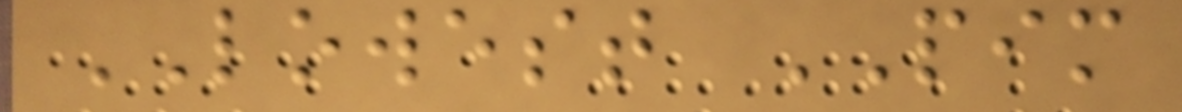LOWEST PIM
